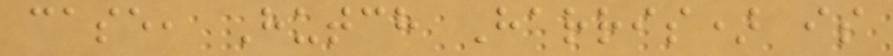case, Hutch Harris) is
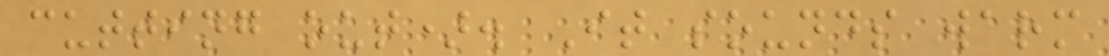cutting out). It sounds warm
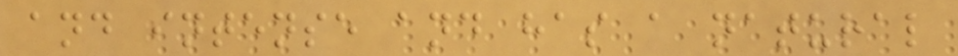and intense and has a natural
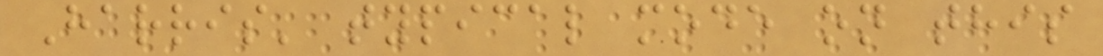Harris' typical mode on this
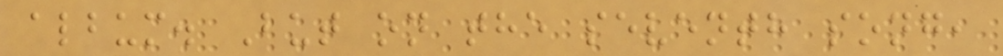album. But on the seventh song,
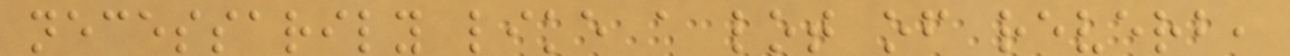necessarily like a lot of reverb,
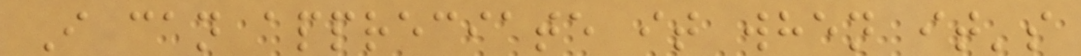I can appreciate it when it's
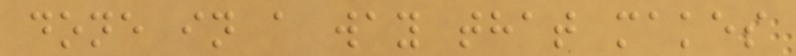done in a way that makes
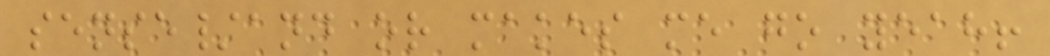sense/and or makes me go yeah!
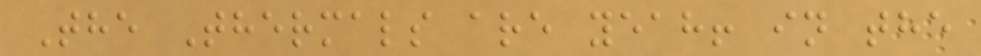The Thermals are yeah! in the
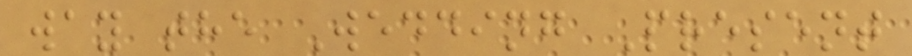way the Wedding Present
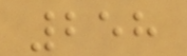258
